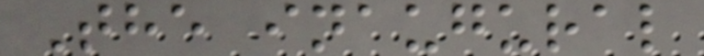The inaugural
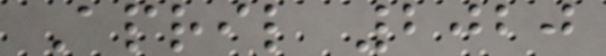April 2020
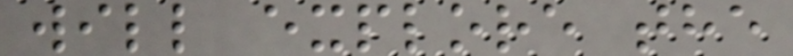will explore the
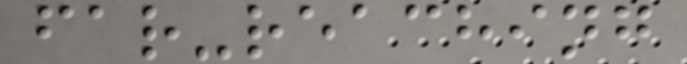far-reaching
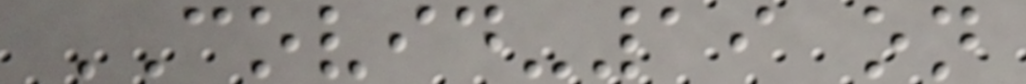COVID-19 on
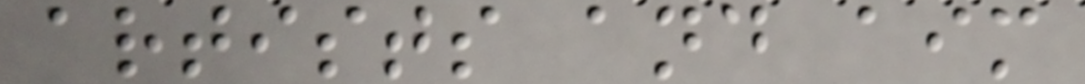artists and aim
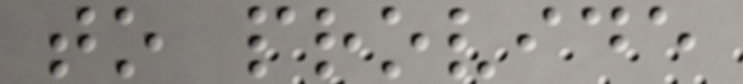to provide
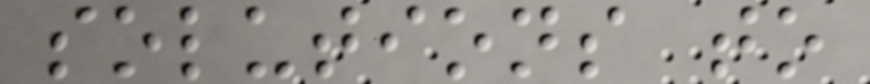solutions to
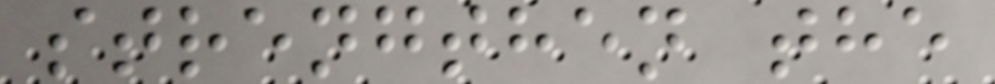strengthen the
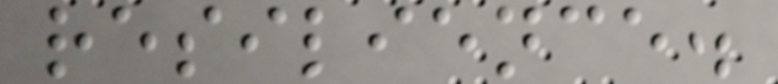resilience.
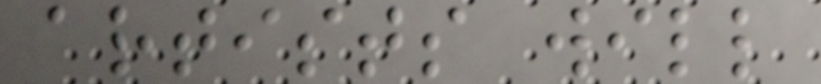artists will
